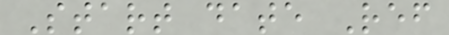Start date Ref
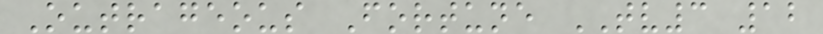Outrageous Fortune TV3 12
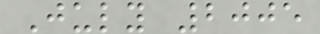July 2005
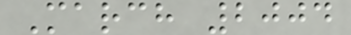March 2004
